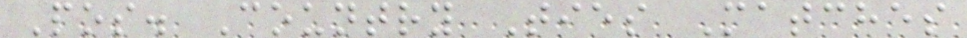Pos. Country Ties Matches
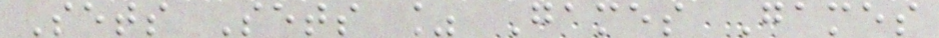Sets Sets % Games Games
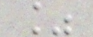%
